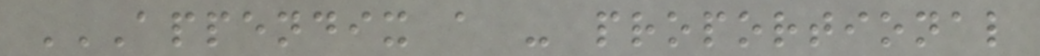APPENDIX A - PROPORTIONAL
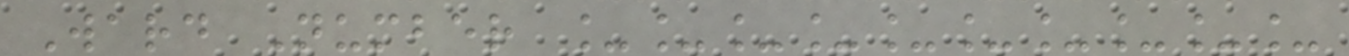Ward Number __________
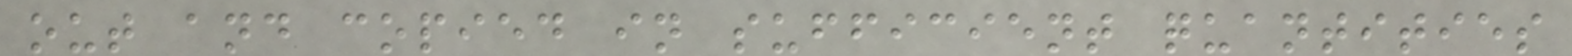out and copied in sufficient quantities
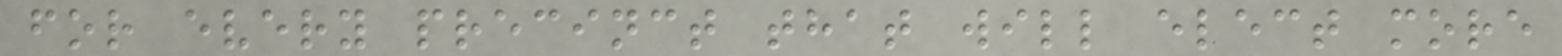for every precinct that will elect more
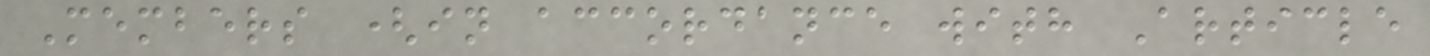Members (in accordance with Article
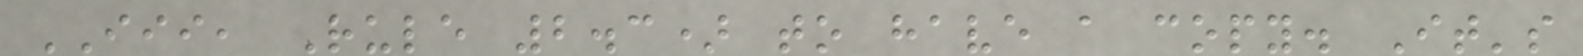III, Rule 2.3) to have a copy. It's
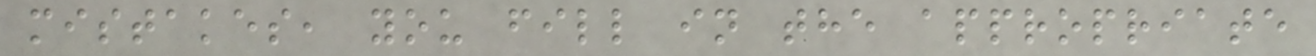mistakes, you fill in the appropriate
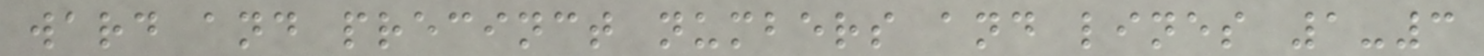ward and precinct numbers and lines 1-3
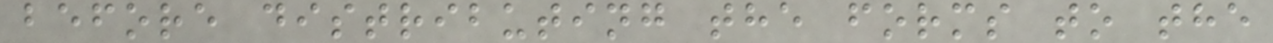before distributing the forms to the
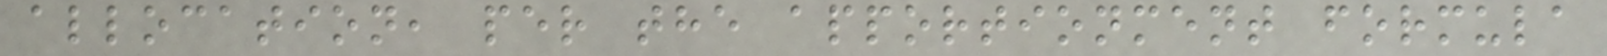allocation, per the apportionment formula
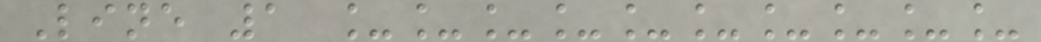Line 1 __________
